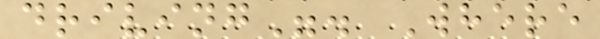driving". Where
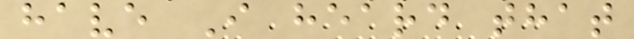have I heard that
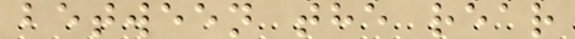between the rear
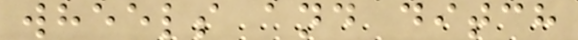wheels and ditch
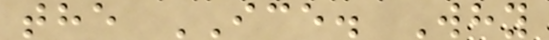the ICE. Why
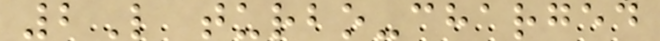2L turbo-charged
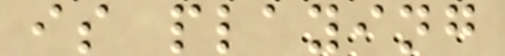is playing
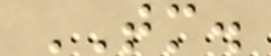TM.
